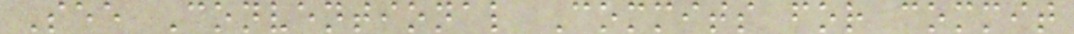See Conventional Commits for commit
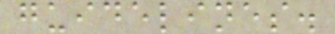guidelines.
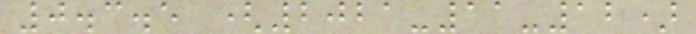0.3.5 (2021-11-12)
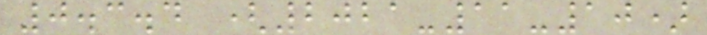0.3.4 (2021-11-10)
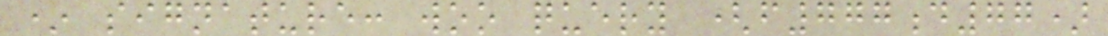* signature: woo query (f777d77)
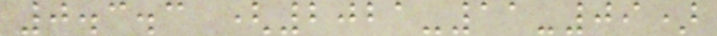0.3.3 (2021-11-09)
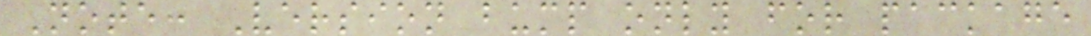Note: Version bump only for package
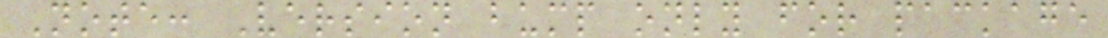Note: Version bump only for package
